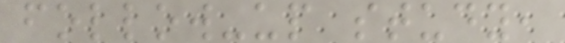follow-up study,
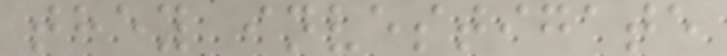they investigate
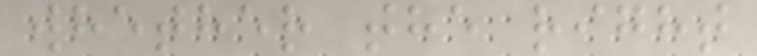whether the right
